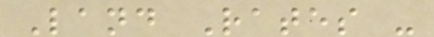Land Rates -
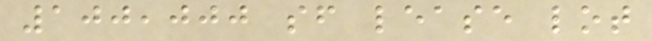100,000 sf lease lot
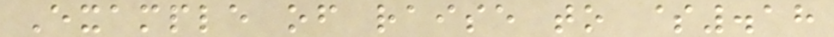Example of raise to $.18
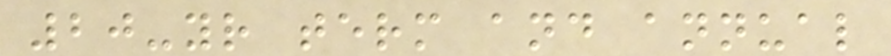20-yr term and annual
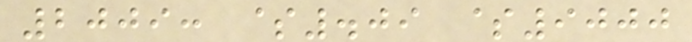2009: $.09 $9000
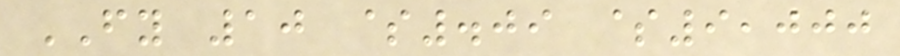FY 10 $.09 $9,000
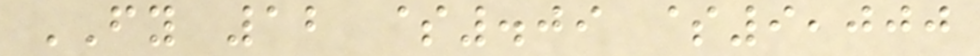FY 12 $.09 $9,000
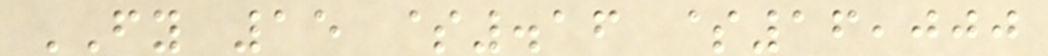FY 15 $.16 $16,000
